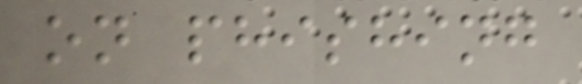on phishing
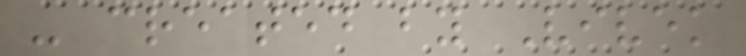- created by Vivek
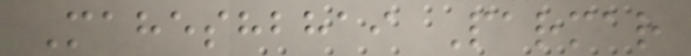Maheshbhai Parmar
